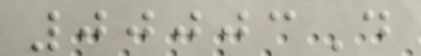00003D
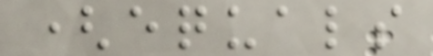(equals
